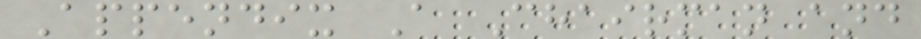Appendix A Chairman and
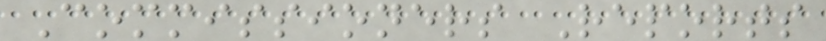Commissioners Reports
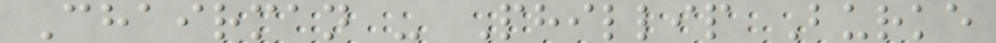Chairman - Phillip Burke
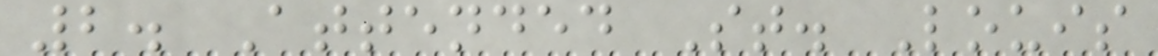2. Attended St. Louis
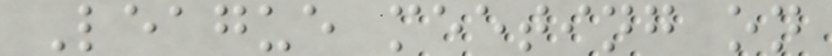League meeting on
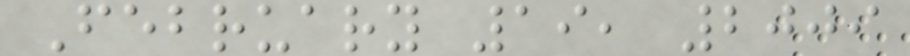February 19, 2009
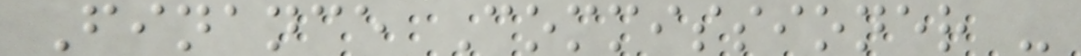Finance Commissioner -
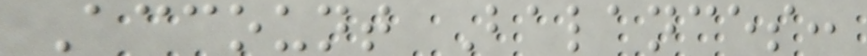Account Balances:
